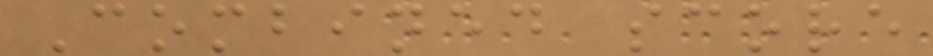Combined score
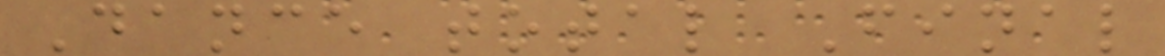Dance total Final
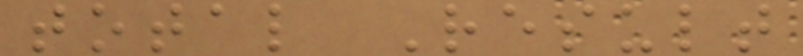total Result
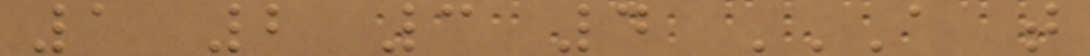1 2 3 4 A T
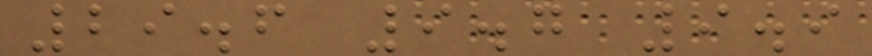29.6 9.7 9.9
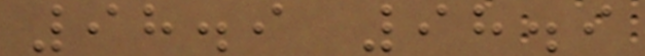98.9 98.9
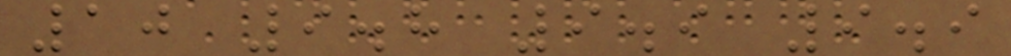10 9.8 9.9 9.9
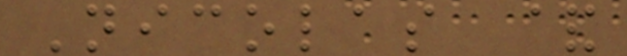Nicolas &
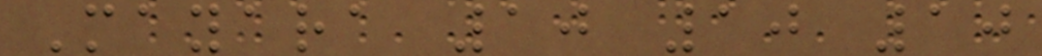Mayara 10 10 10
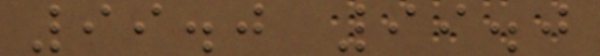99.0 99.0
